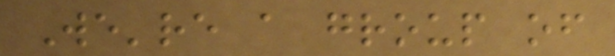We're a group of
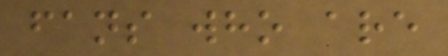fans who are
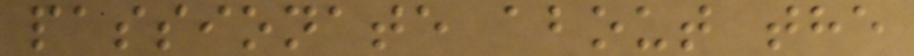passionate about the
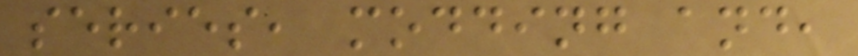series, modding and,
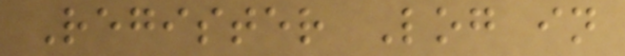Register Log in
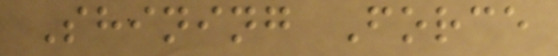Shining Force
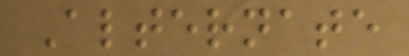Alternate
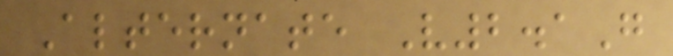Alternate V2.1G
